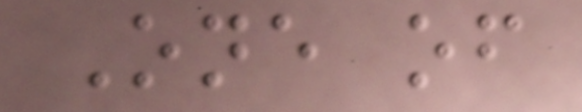One of
